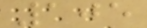105
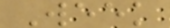Week
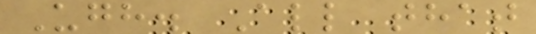Ugh. All that
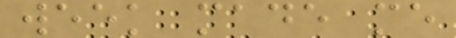week made me
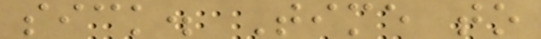sick. Time to
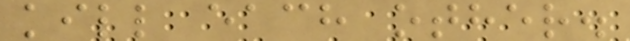kill each other.
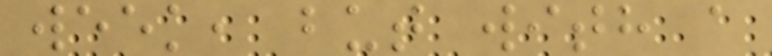week, but with a
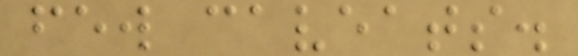few caveats.
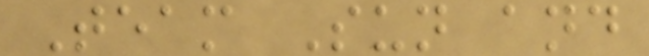Team Sun and
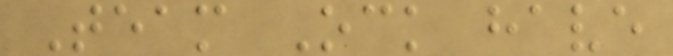Team Ock have
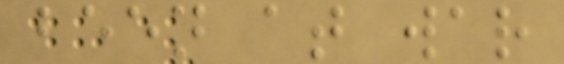been at war
